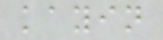kayin
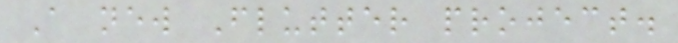A new Flutter project.
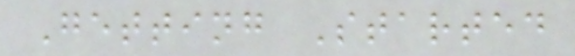Getting Started
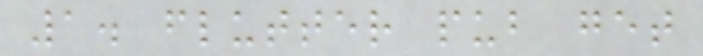1. flutter pub get
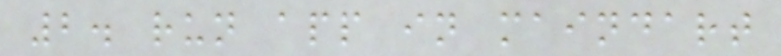2. run app in maindart
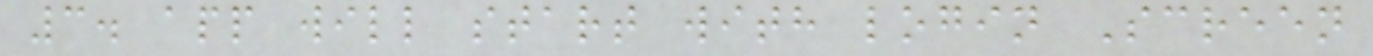3. app will start with login Screen
